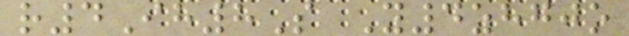r4Ih8S Y4zhgjo
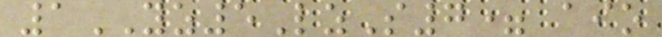1YZ5LzS7= aio
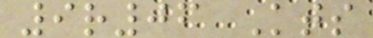9r06 Kts
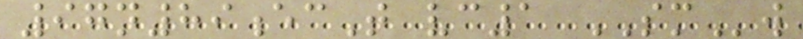97n89ecT vc1 SMw
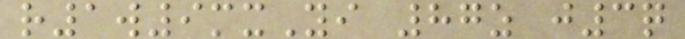r1w9mxYi 87z j3q
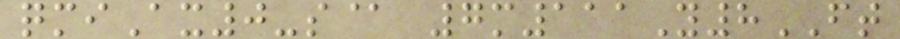qmiAx0-s@ 7m111Y8FT
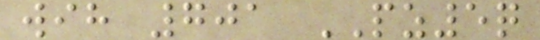wih 701 PZ5q
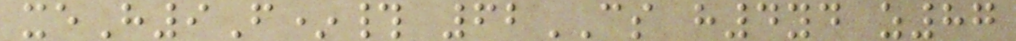xeH9F*# 62CS h4yd z87
